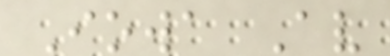Iowa Av
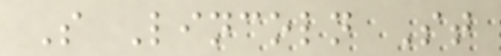S Lincoln St
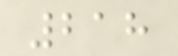218
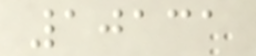10131
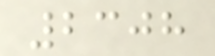2308
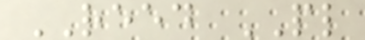REED PL
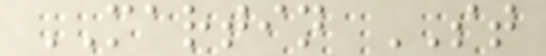MARTIN ST
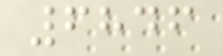6846
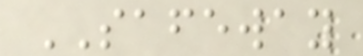SAFEWAY
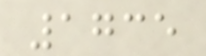1735
